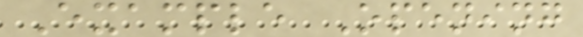Example Opening
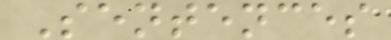Sentences
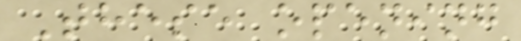These opening
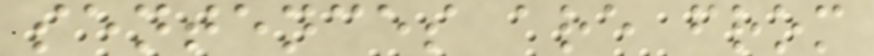sentences are from
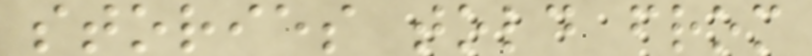stories told from
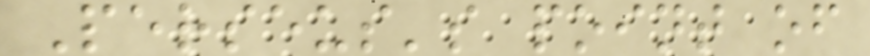Perseus's point of
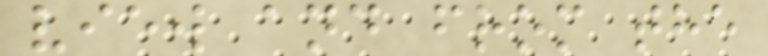view and from the
